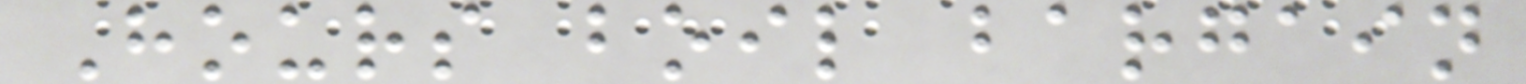Hours boil bargain
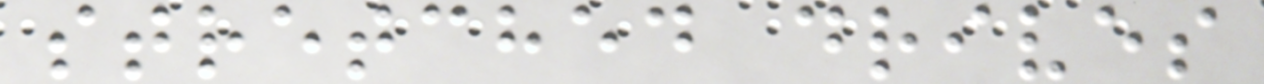stretched drives
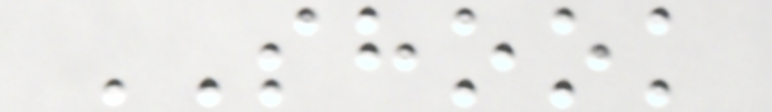SHOOK
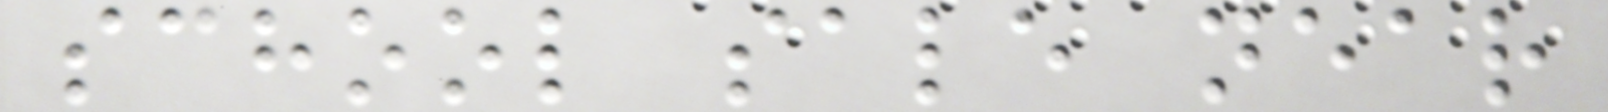school sale near
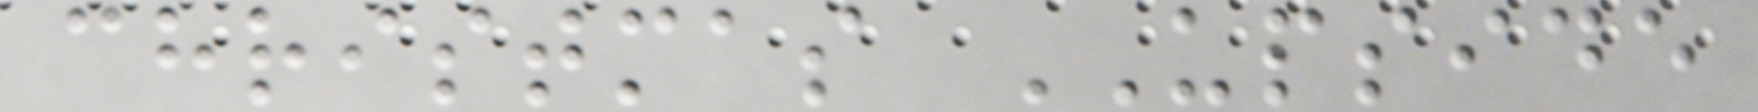christmas UPSIDE
